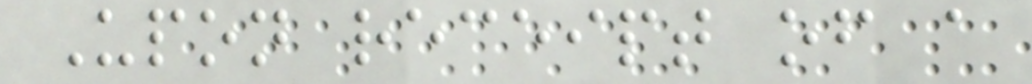Upon receipt of a
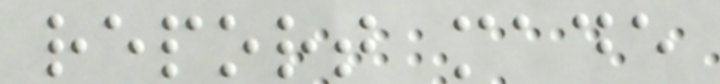report made
